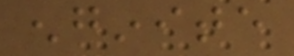enginite
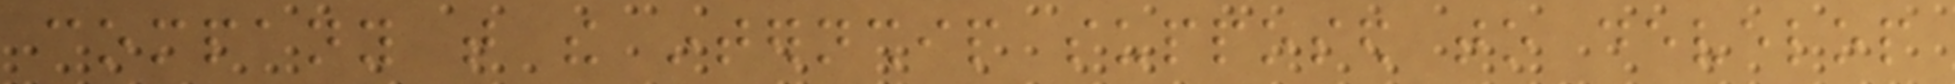company that the internship supposed to develop
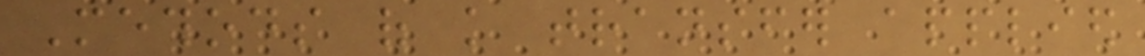Methods of knowledge transfer applied
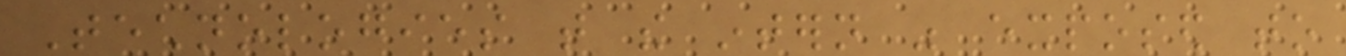Technologies that the intern was exposed to
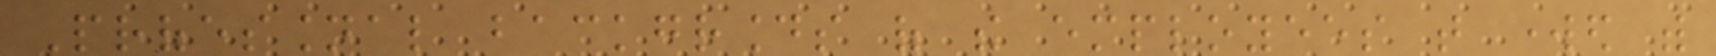Professional backgrounds of the employees that worked with
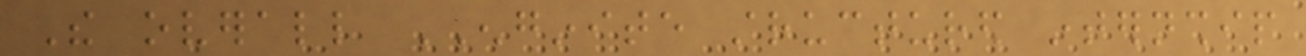The overall ENGINITE structured internship
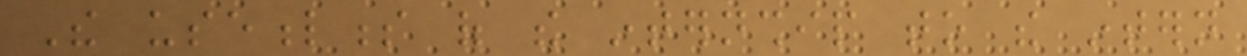The usefulness of the internship to the intern
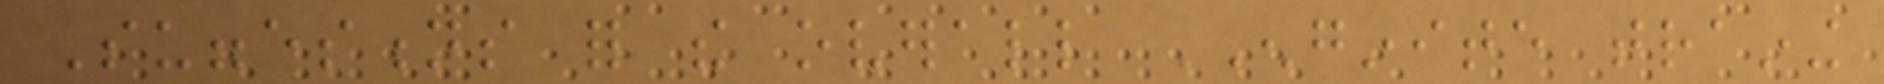Suggestions for the overall ENGINITE training
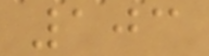103
